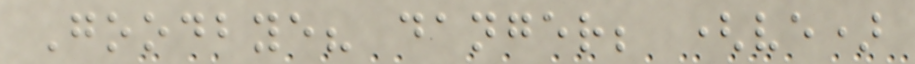Goodbye? danger; (ve)
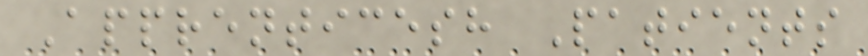Apprenticesh Patients
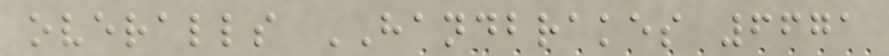overalls HANDBRAKES 6671
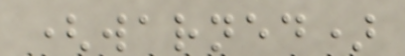(warned)
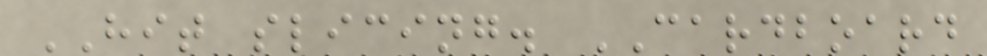HIT slicing. CARDBOARD
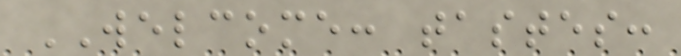WELCOME: tastes:
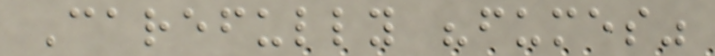Carefully "fumes"
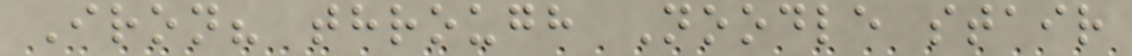Iron? through Noodle stair
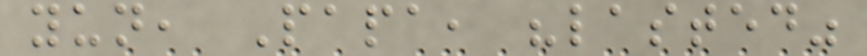yun, Papa, "lasted"
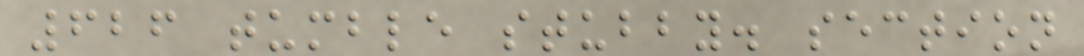626 tumble stubby. section
